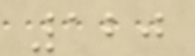120
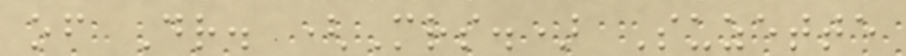of Dr. (Mrs.) Suzette
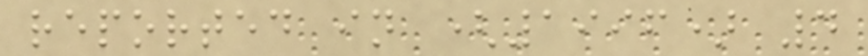reported in (1996) 4
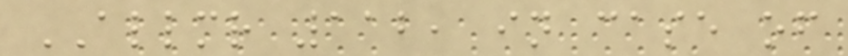ALLMR 112, in case of
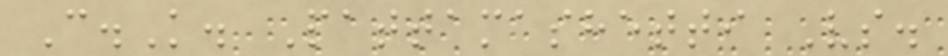C.K. Pattamashetti Vs.
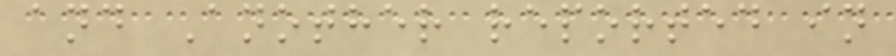and Another reported in
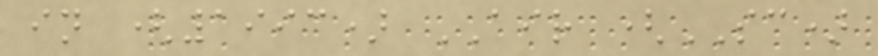in (1993) AIR (SC)
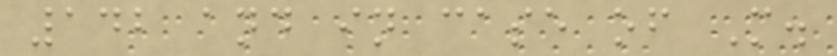142 and in case of M.
